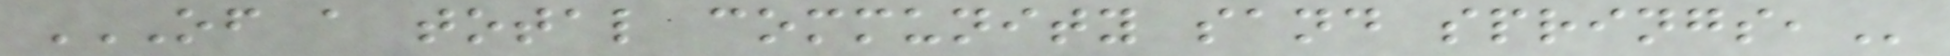OF A TOTAL COMMUNITY SAND SPRINGS,
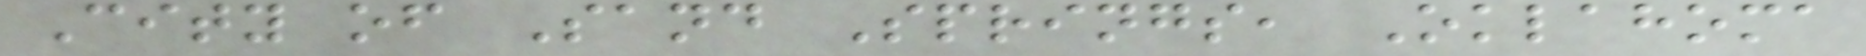City of Sand Springs, Oklahoma
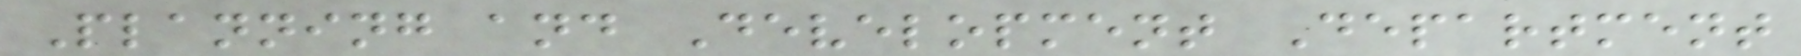Planning and Development Department
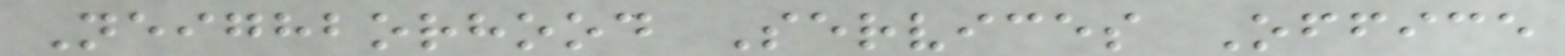Neighborhood Services Office
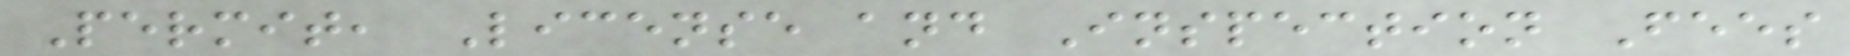Permit, License and Inspection Fees
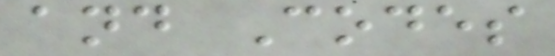and Codes
